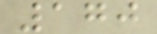170
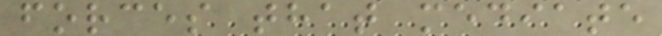forces that mediate
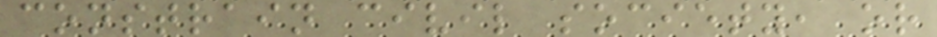constrain civil society, or
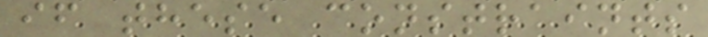if these constraints
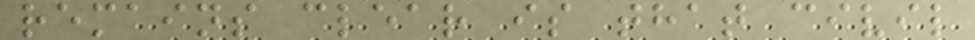remains clear is that civil
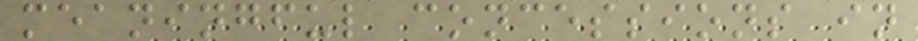meaningful concessions in
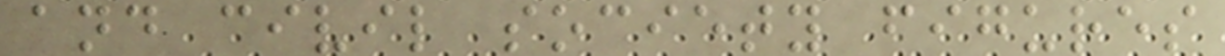and civil society figures
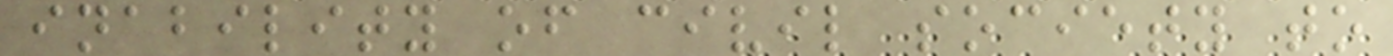inability of civil society to
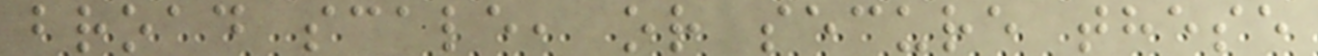broad scale, or secure these
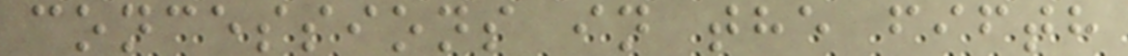concessions in the fifth
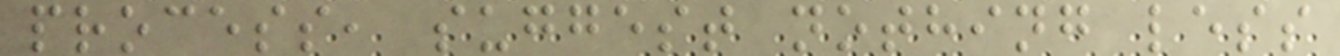process, suggest nothing less
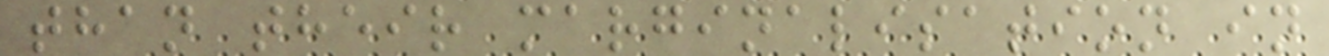than their marginalisation in
